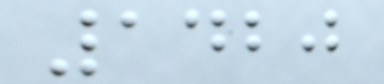1420
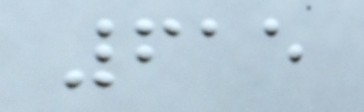615
